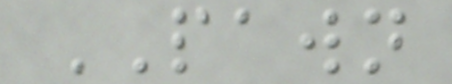PAWN
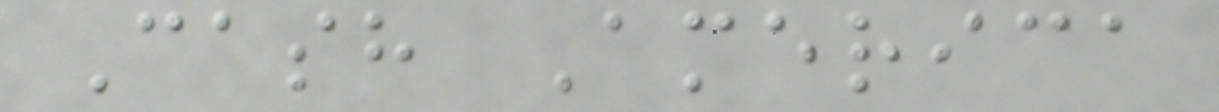Cash America
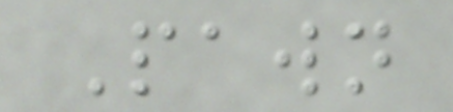Pawn
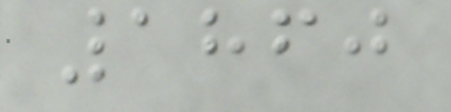1860
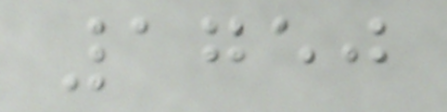1750
